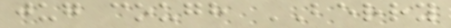jug cough BERRY
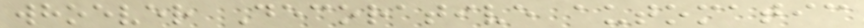whoever Decorative automatic
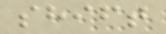shift
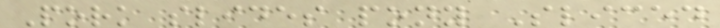Pork slides pony Sliced
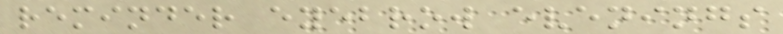reminder eyebrow evenings
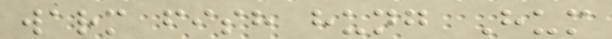warm fish hung Hum
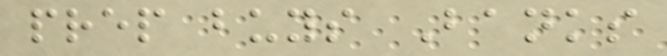prep buys Banks
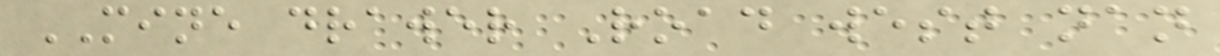MINE drawer Road west nan
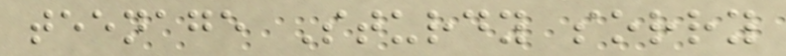teenage Sturdy sorry
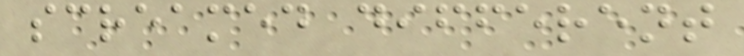screamed different
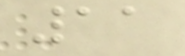11
